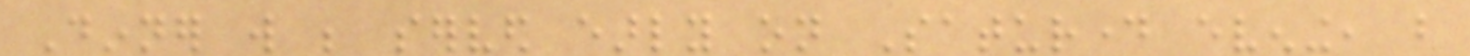Dinner will be served early on Saturday evening, but
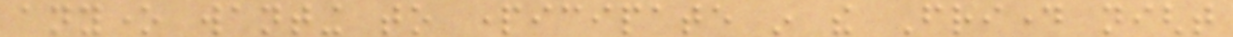anyone wanting to participate in the Friday night
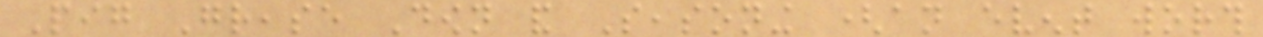Pig Grease Down and Seasoning (an event worth
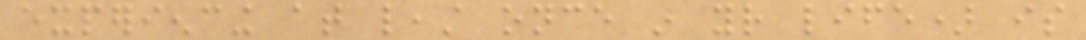experiencing at least once in your life) is
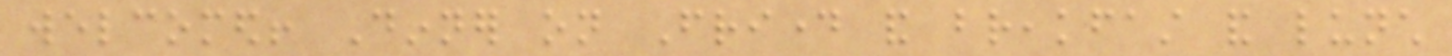welcomed! Dinner on Friday and breakfast and lunch
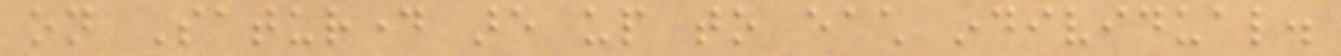on Saturday are up to each individual.
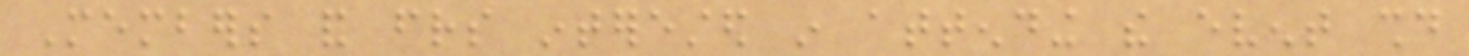Members and friends interested in attending the event should
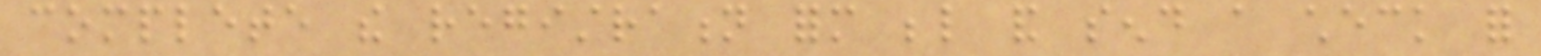complete the registration form below and send a check for
